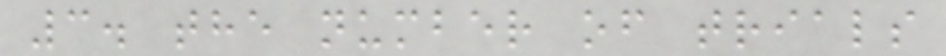3. the number of trials
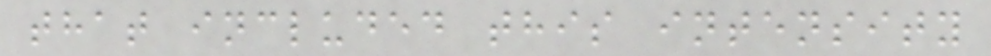that included this intensity
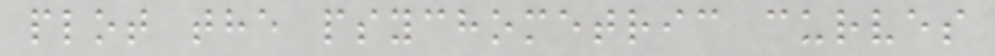plot the psychometric curves
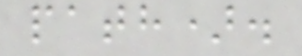path).
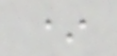*
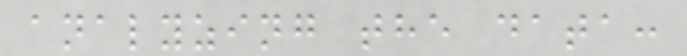analyzing the data:
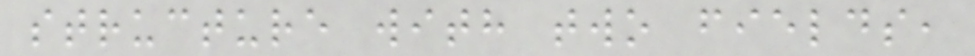structure with two fields,
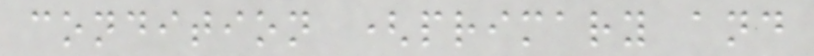condition (primary and
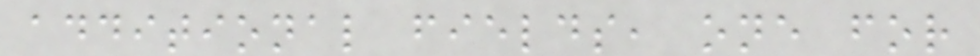additional fields, one for
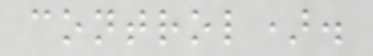control).
